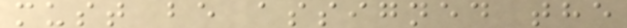must be assigned the
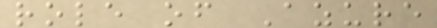role of Azure
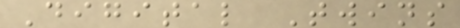Digital Twins
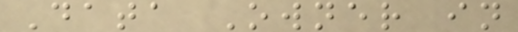Data Owner in
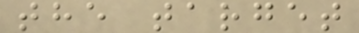the target
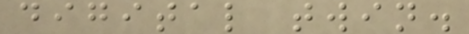digital twin.
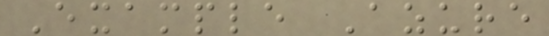Example Azure
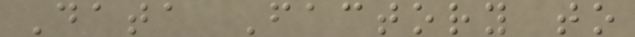Data Factory to
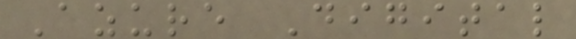Azure Digital
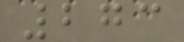273
